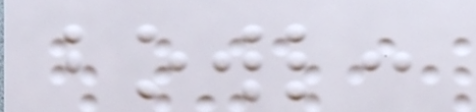bowl:
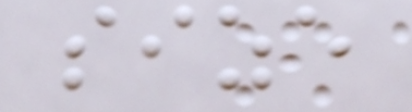size
